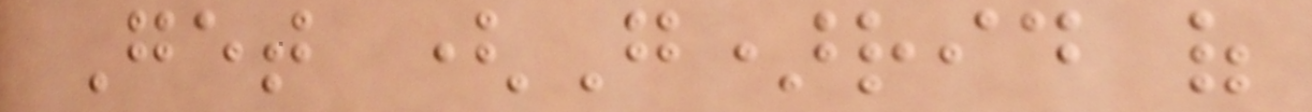Get (G)rid of
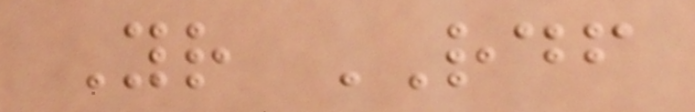Your RDF
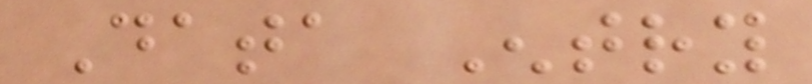Data Entry
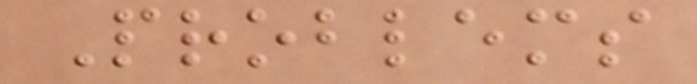Problems
